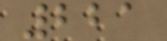221
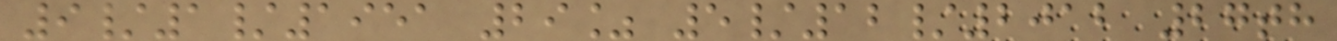9/1/1951 29% 5/12/2012 27th
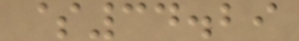$34.29
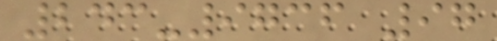243-9736 97
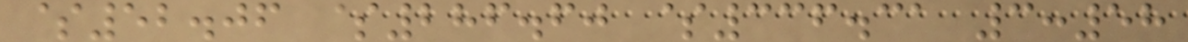$52.06 $286.60 $336.31 3:58
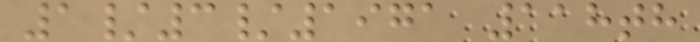1/3/1971 118th
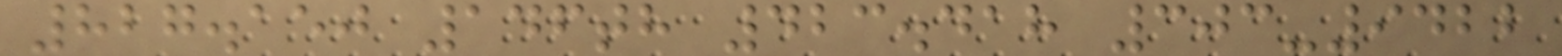827.150 146th 423.418 303-9422
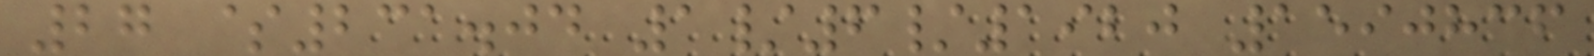27 $231.04 1/6/1920 1590836
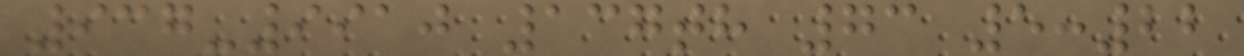937-9910 137th 73 5:22
